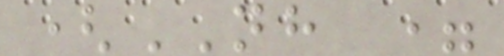(NH =
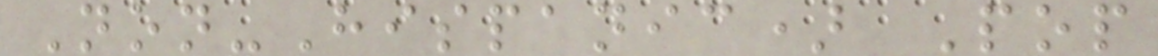Non-Hispanic) Pop
